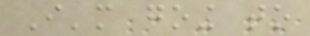I'm going to
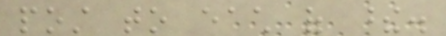post to each of these.
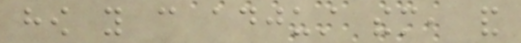how you can adjust them, and
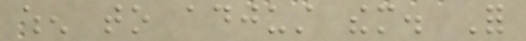when to adjust them. For
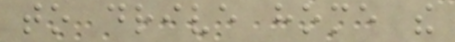to drive home the
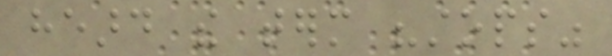heard the term "stops"
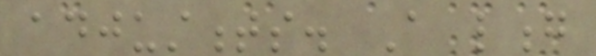adjustments. A long
